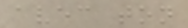avec ton
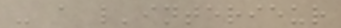- a l'interieur
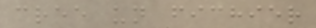cree un fichier
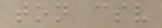ton csv
